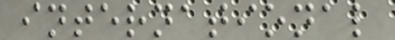international
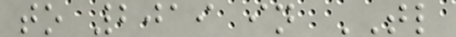to 2019 in TL
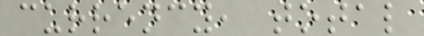currency, total
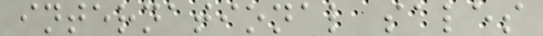international sales
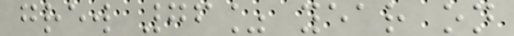grew 76% year on
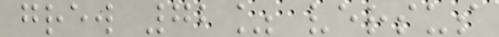grew 72% versus
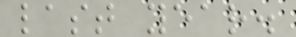last year.
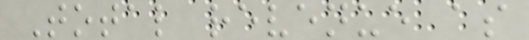Total revenue as
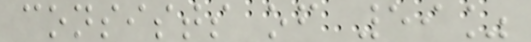consists of 59%
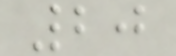20
